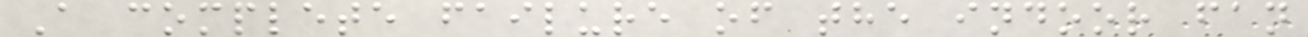A complete failure of the indoor fan
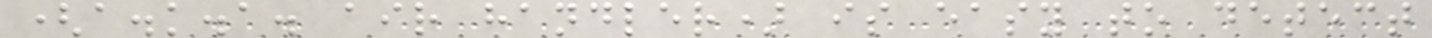(a.k.a. air handler) is easy to detect
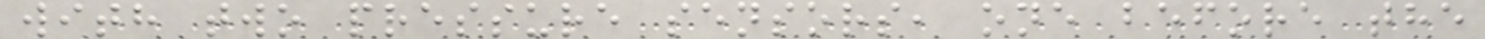with two pressure sensors, one before the
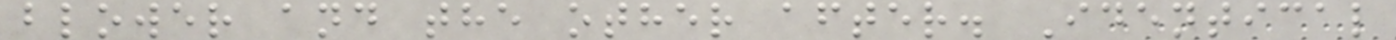blower and the other after. Identical
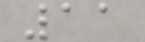11
